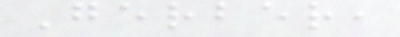Gerber,
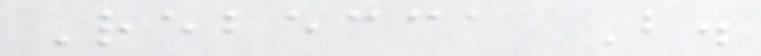Rebecca B.
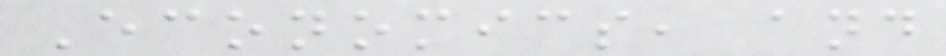Economics, and
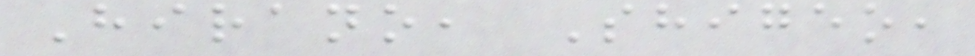Hirano, Shigeo,
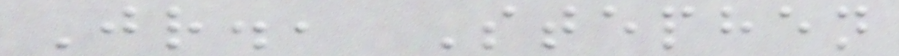Jr., Stephen
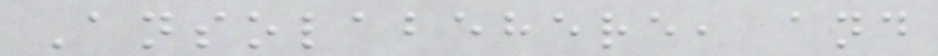Ansolabehere, and
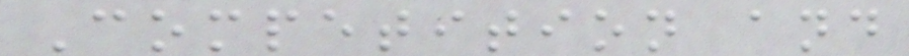Competition and
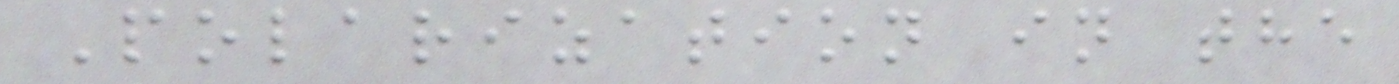Polarization in the
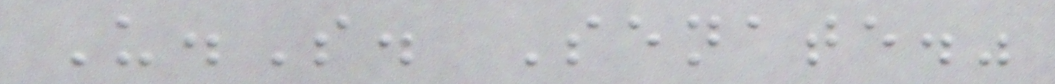U.S. Senate."
